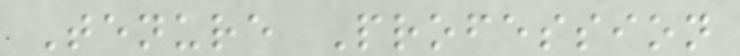Tenure Profession
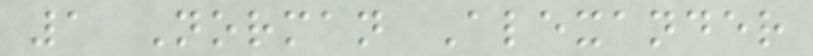1 Norman Alexander
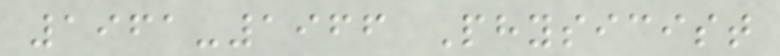1961-1966 Physicist
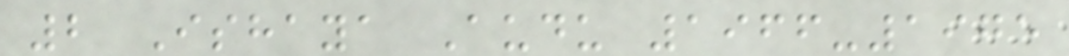2 Ishaya Audu 1966-1975
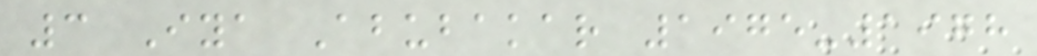3 Iya Abubakar 1975-1978
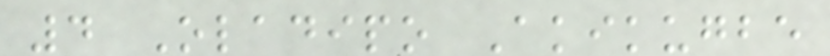4 Oladipo Akikugbe
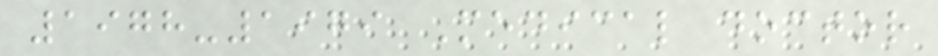1978-1979 Medical doctor
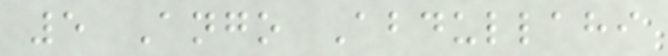5 Ango Abdullahi
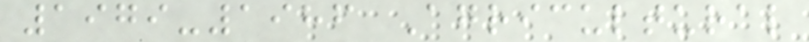1979-1986 Agricultural
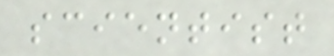scientist
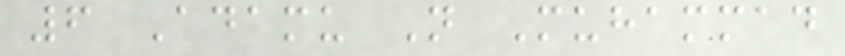6 Adamu N Muhammad
